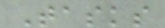Tasks
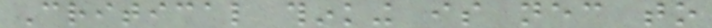Critical thinking is necessary to
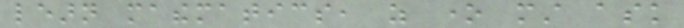learn mathematics, as one must ask
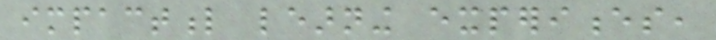impactful learning experiences,
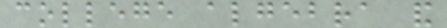college algebra and
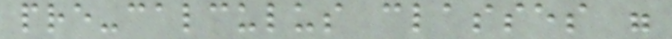pre-calculus classes were
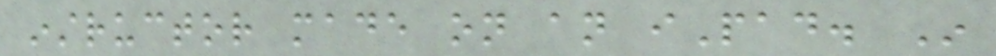instructor made on an iPad. In
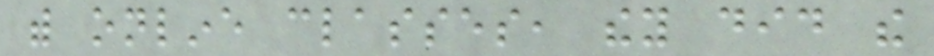with online classes, they did the
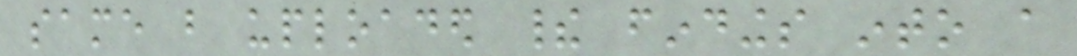same but uploaded their findings into a
